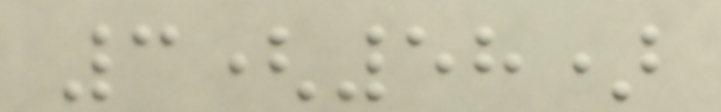3(58)
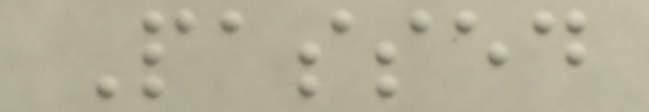Passed
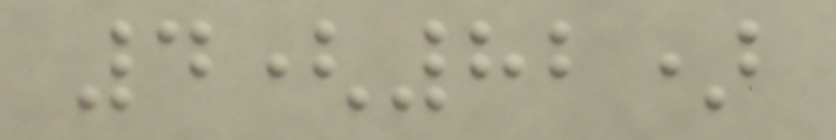4(82)
